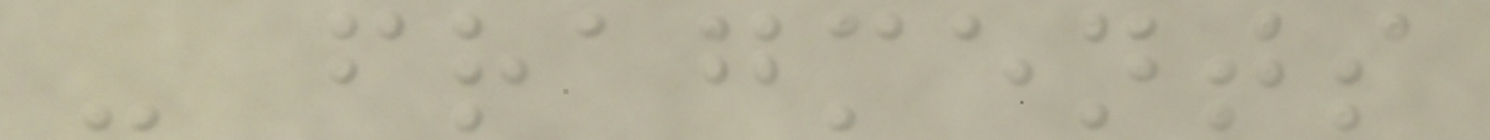- fragments
